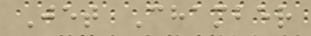Jet Chamber
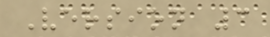Version 3
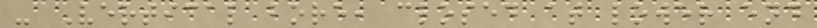- Vertical bore, closed at lower end
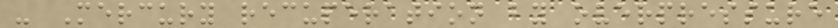- Mercury recuperation by overpressure
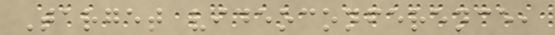Target videoconference,
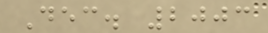Dec. 2003
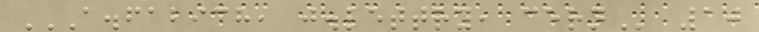A.FABICH, J.LETTRY, CERN 10
